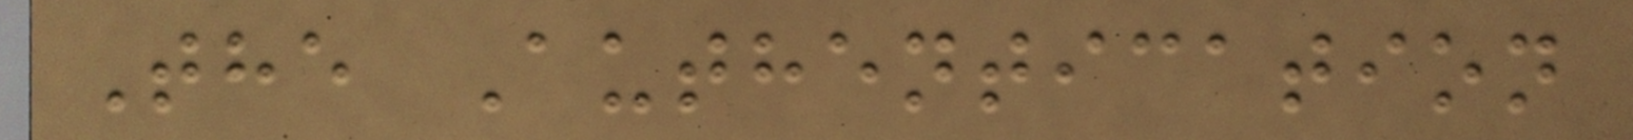The Authentication
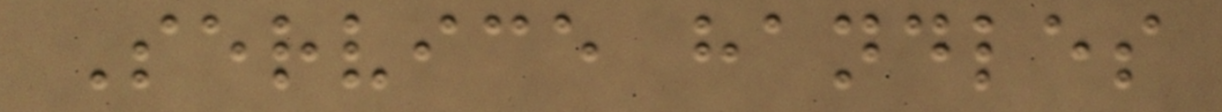Service handles
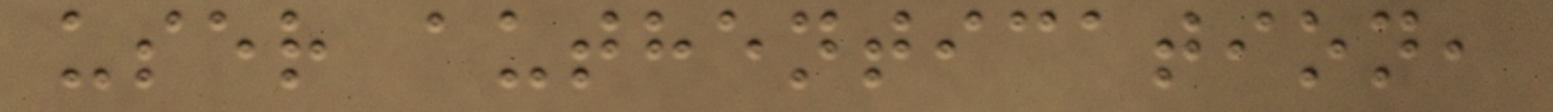user authentication,
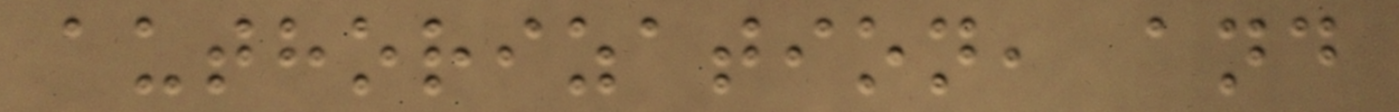authorization, and
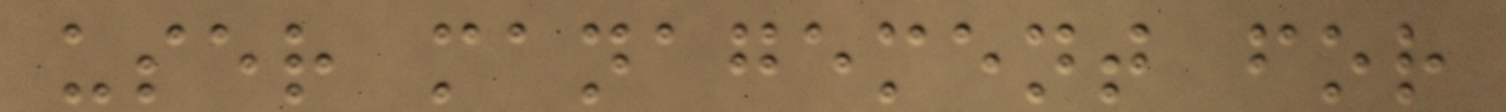user management for
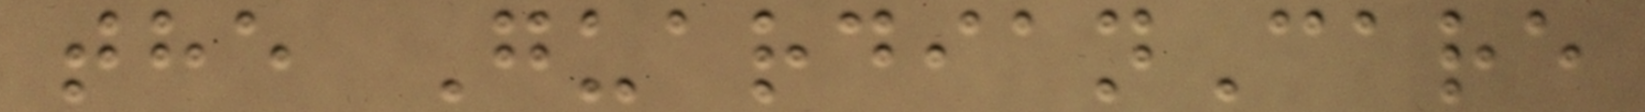the GuardianCare
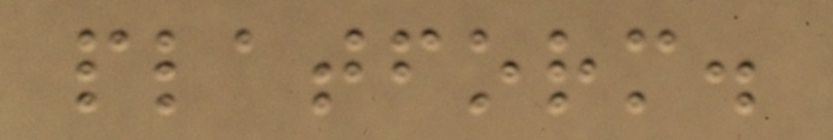platform.
